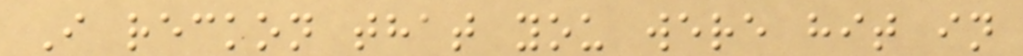I reckon that you were hit in
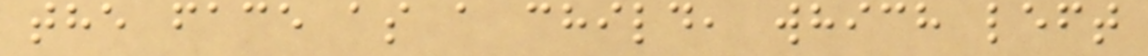the face as a child, which left
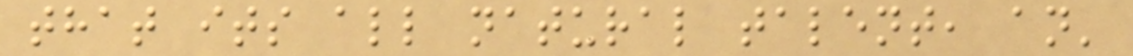that its all natural talent, an'
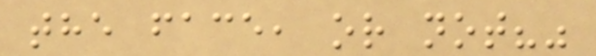the face, or not?"
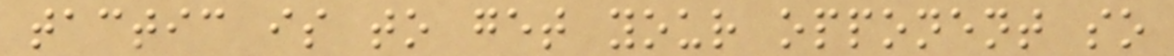tactic is to get your opponent so
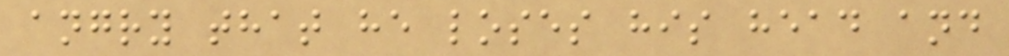angry that he loses his head and
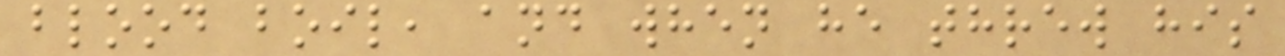blood boil, and when he threw his
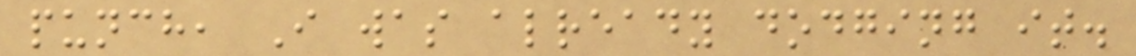punch, I was already dodging it.
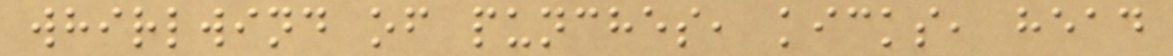whirlwind of punches, kicks, head
